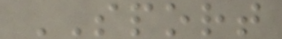SPORT
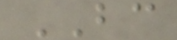BC
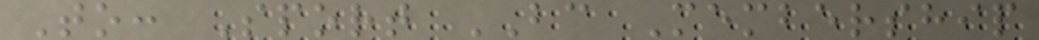To: Sport BC Membership
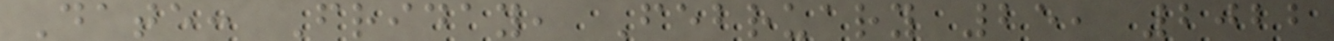Date: Friday, February 25, 2022
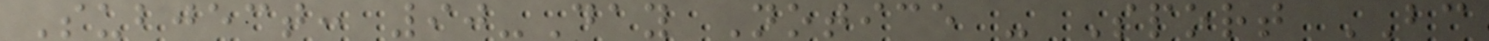Subject: 90-Day Notice - Sport BC
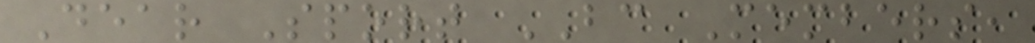Dear Sport BC Members,
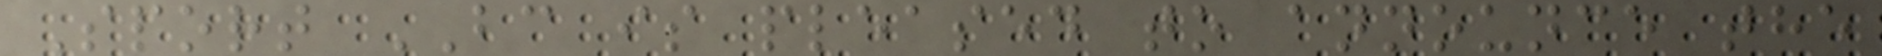Sport BC is pleased to announce the
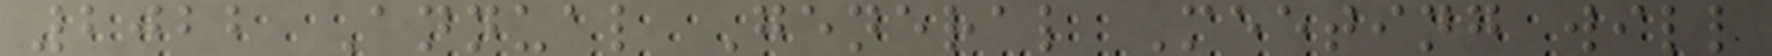2022 Annual General Meeting will
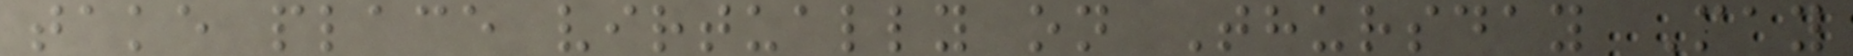take place virtually on Thursday May
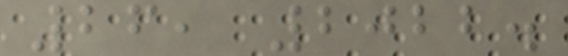26, 2022.
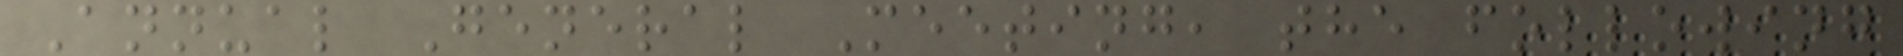Annual General Meeting, the following
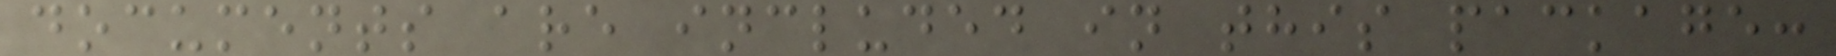documents are included in this package:
